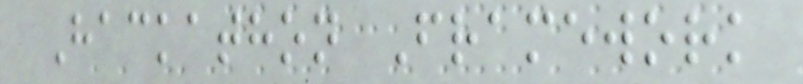Hackathon Framework
